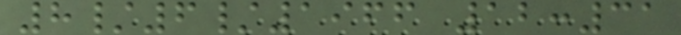8/6/1966 12:31
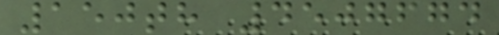150th 4507674
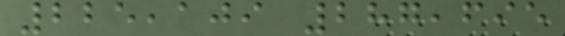225,109 287,695
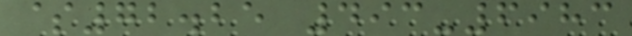$72.25 493-6983
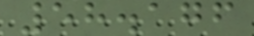58.176
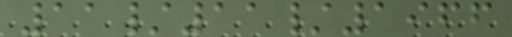11/11/1966
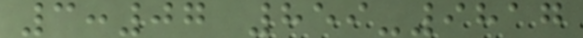3:07 859-9817
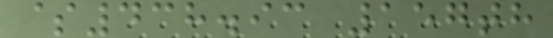$438.93 157th
